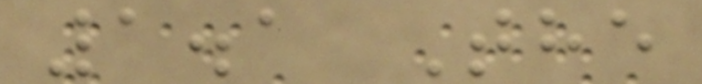1.1 The
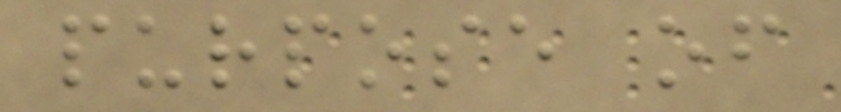purpose of
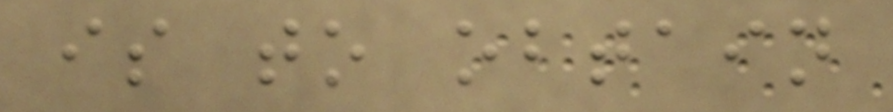is to obtain
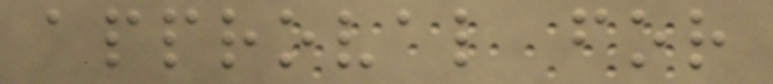approval for
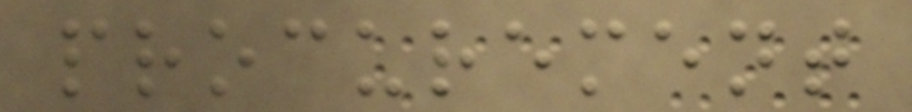procurement
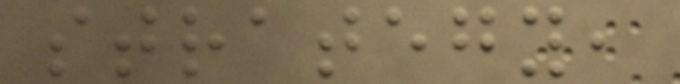strategy,
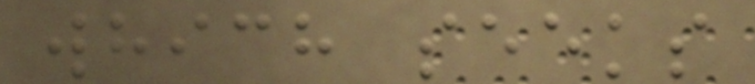which seeks
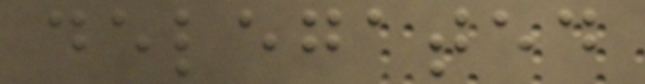delegated
